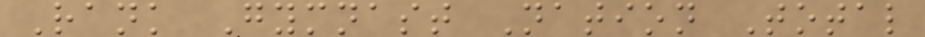Rank Gymnast Nation Total
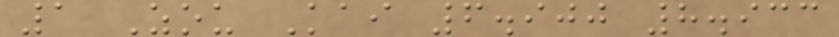1 Zou Kai 6.900 8.933
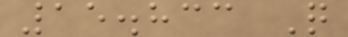15.833 Q
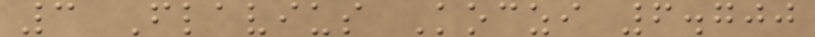3 Flavius Koczi 6.700
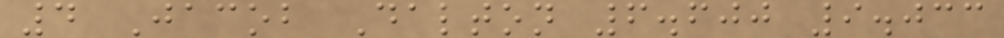4 Jacob Dalton 6.600 9.033
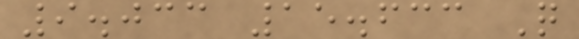9.033 15.633 Q
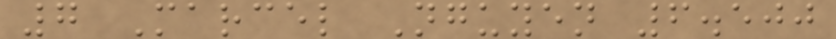7 Marcel Nguyen 6.500
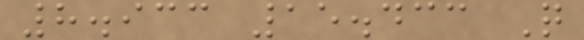8.933 15.433 Q
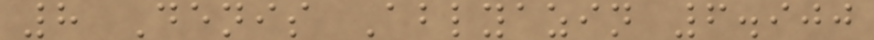8 Denis Ablyazin 6.900
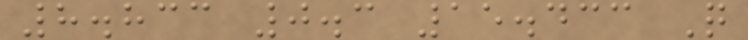8.833 0.3 15.433 Q
